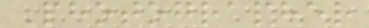Photographer
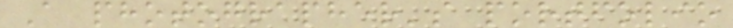A photographer's portfolio
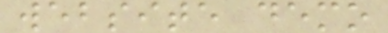website demo
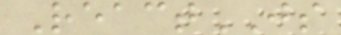ReactJS
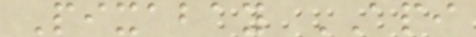Pixabay API
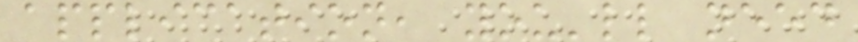application, you'll need
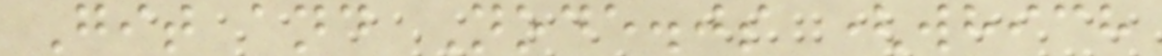Git and Node.js (which
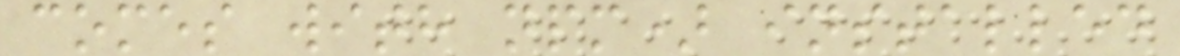comes with npm) installed
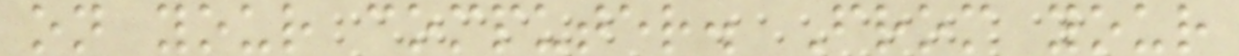on your computer. From your
